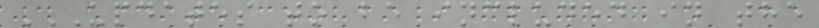UPDATES TO BE INCLUDED IN THE
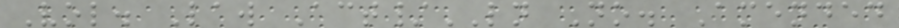Vol. Law Act/LN No. Amended
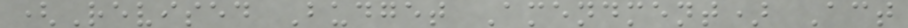(Revised Budget Amendment) Act
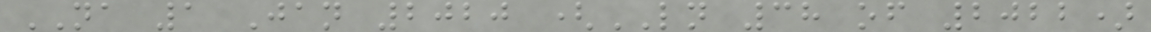NA 1 Jan 2020 (LN 38 of 2022)
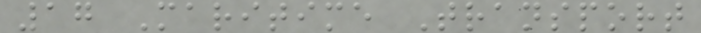17 Maritime Transport
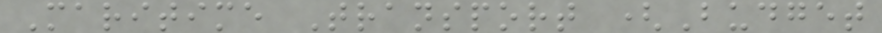Maritime Transport (Budget
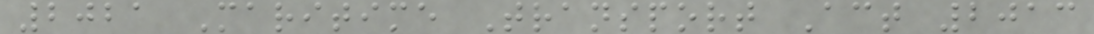2021 Maritime Transport Act 2013
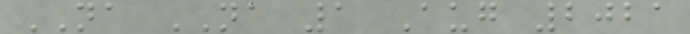NA NA 1 Aug 2021
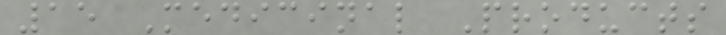15 Medicinal Products
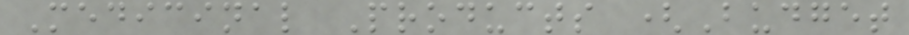Medicinal Products (Budget
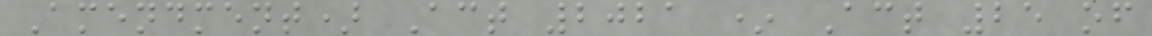Amendment) Act 2021 * Act 25 of
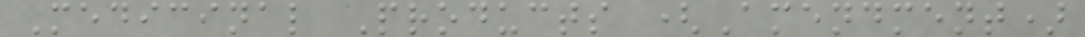Medicinal Products (Amendment)
